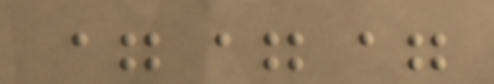===
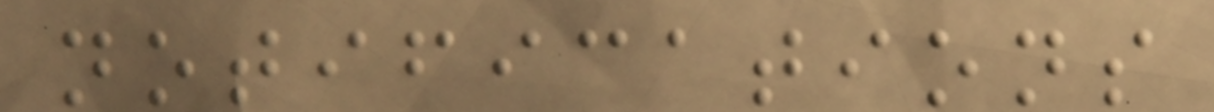notifications
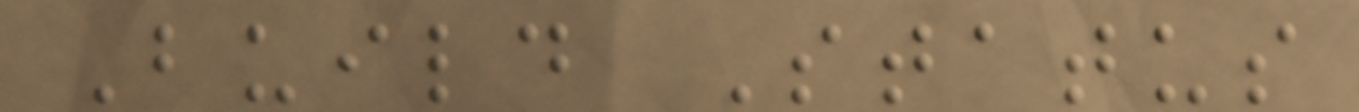Build Status
